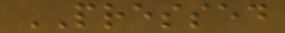PRESSED
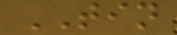TIN
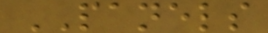PANELS
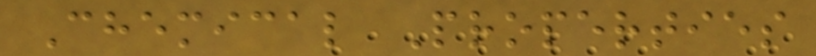Chemical Properties
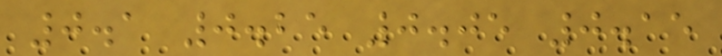0.1 0.25 0.05 0.15
